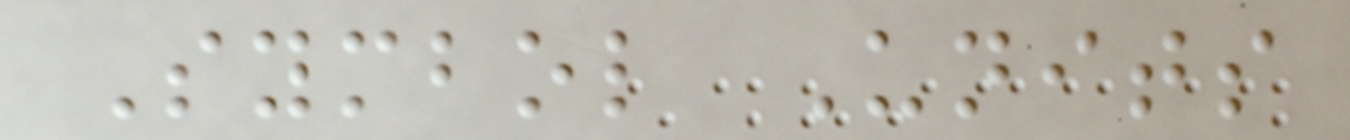Symbol Units
